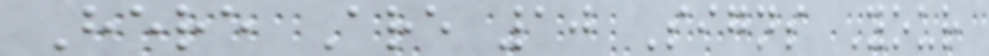Here Are 10 Signs Your
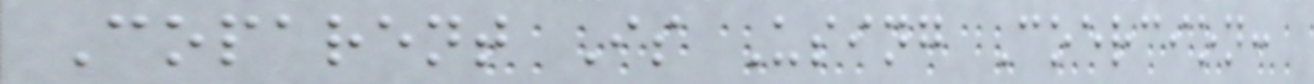Coparent Is Using Coercion:
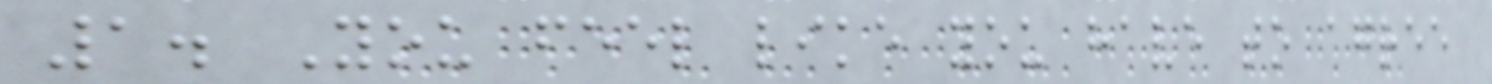1. You feel like you have to agree
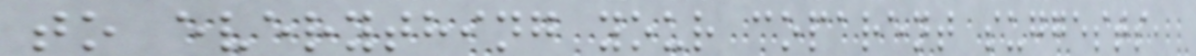to everything your coparent suggests,
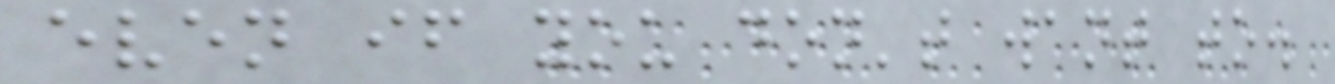even if you don't want to.
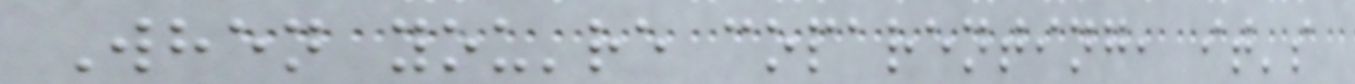When you're coparenting, it's
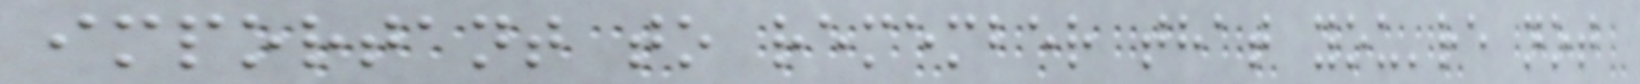important to remember that you're not
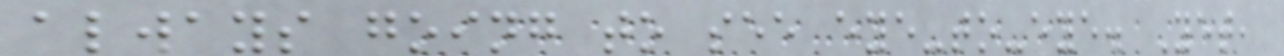always going to see eye-to-eye. Yet,
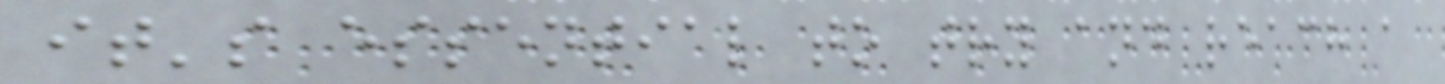it's essential to try and reach a
